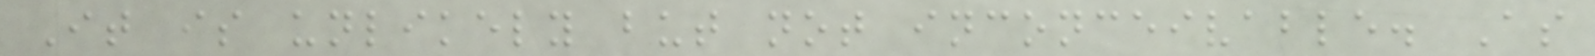It is unlikely but not inconceivable. As
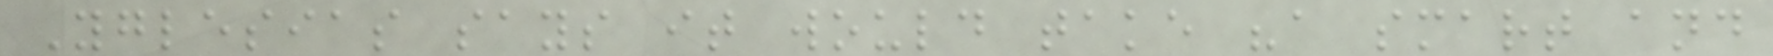Yglesias says it would take "a smart and
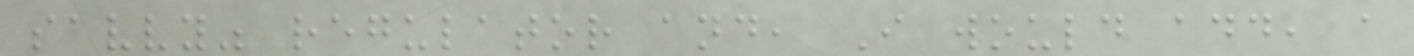savvy" regulator and, I would add, a
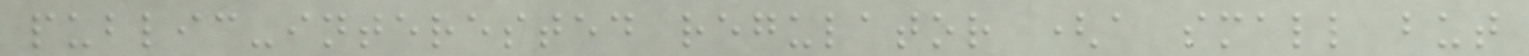public-interested regulator (a small but
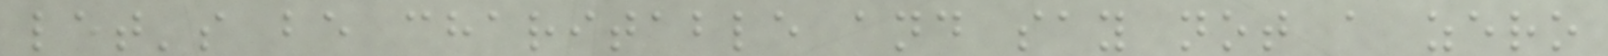let's be charitable and say not a zero
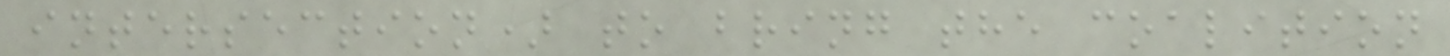intersection) to bring the coalition
